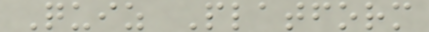Quiz Platform
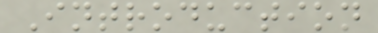Introduction
